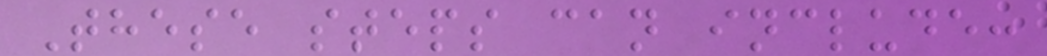These steps can include:
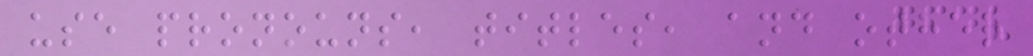use pronouns, titles, and other
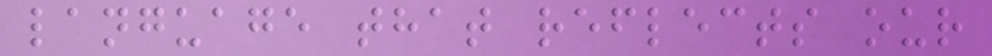language that reflects our
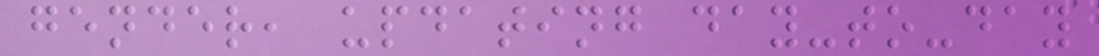gender, updating day-to-day
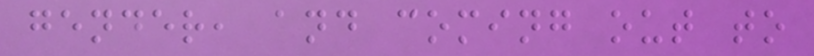gender, and coming out to
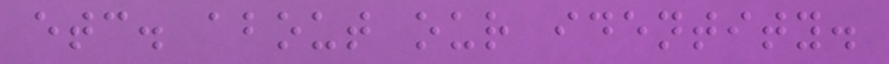etc. about our identity.
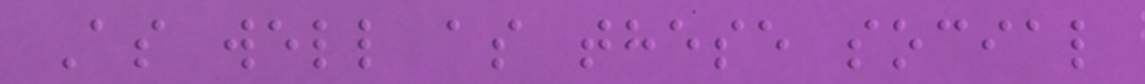As well as these social
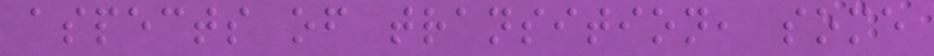aspects of transition, some
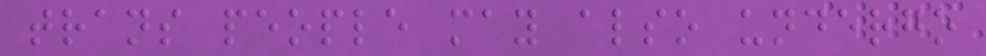trans people may also undergo
